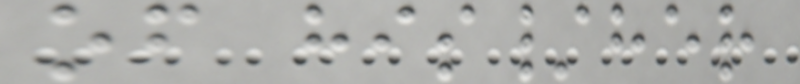of his/her
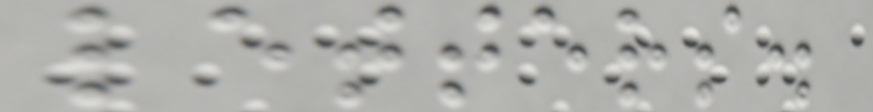letters.
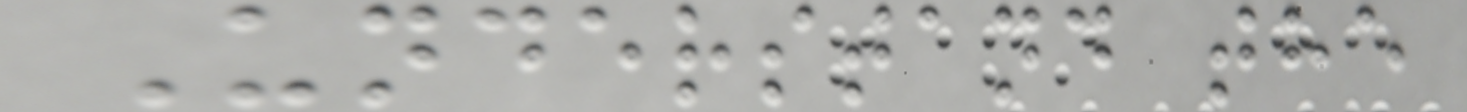Understand the
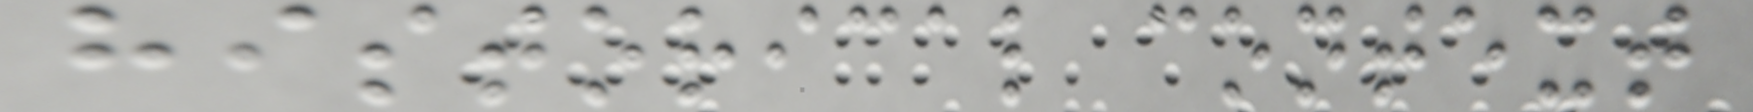historical context
